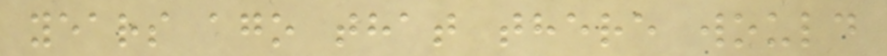years ago that there would
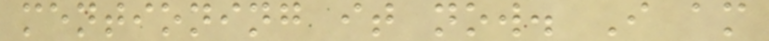mentioning it now. I am
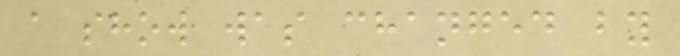a show was changed by
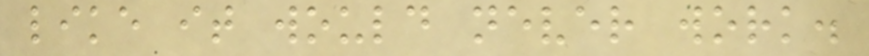like it would never work.
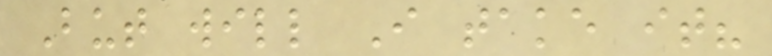But will I take it?
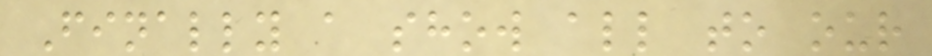Finally a show all to our
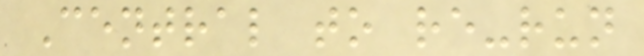Central to re-run
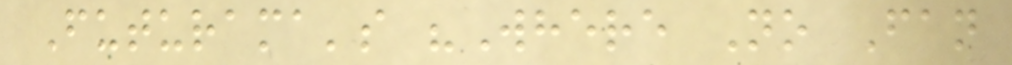Futurama's "Where No Fan
